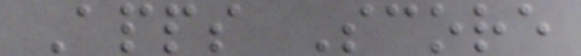Apps Score
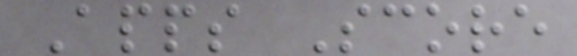Apps Score
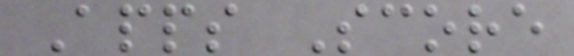Apps Score
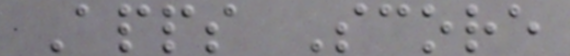Apps Score
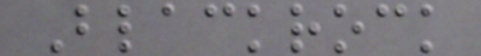Blackrock
